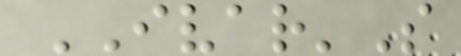IVAR'S
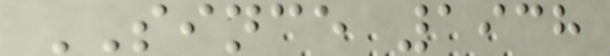SINCE 1938
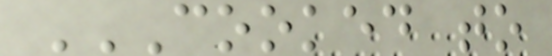COOKED TO
